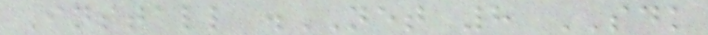Install .NET 8 SDK
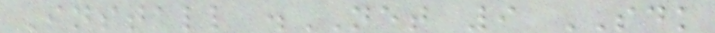Install .NET 9 SDK
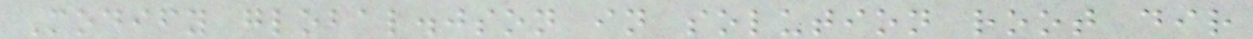Modify global.json in solution root dir
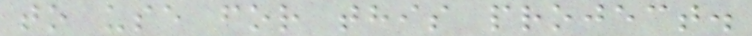to use for this project.
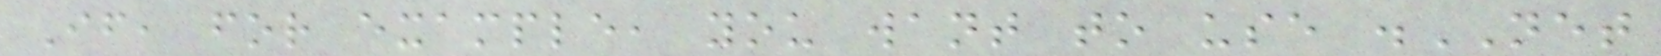If, for example, you want to use .NET
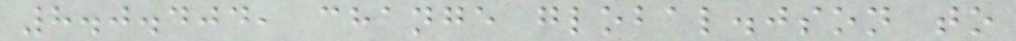8.0.404, change global.json to
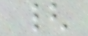{
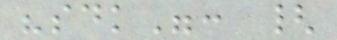"sdk": {
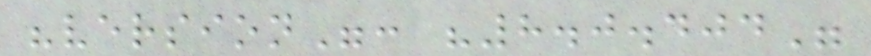"version": "8.0.404"
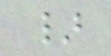}
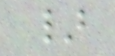}
